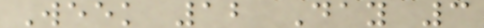Week 12 Day 3
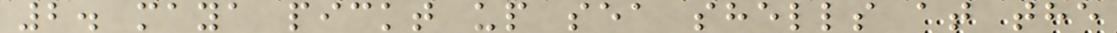2. maya pickt up sea shells at the
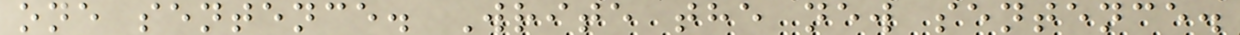one sentence. Write the new sentence.
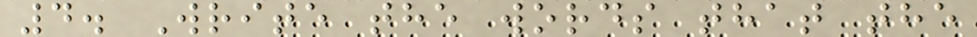4. Write the words that the
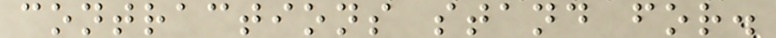contractions stand for.
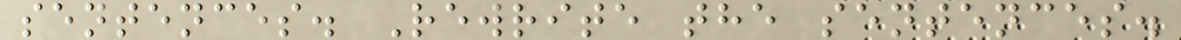sentences. Rewrite the sentences.
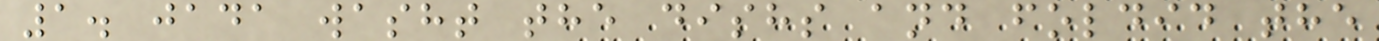1. jada washt the dishs and foldid the
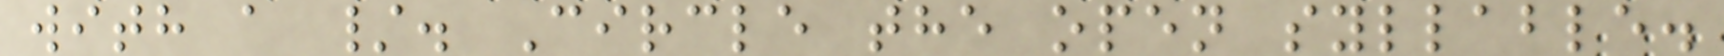with a /. Circle the open syllable.
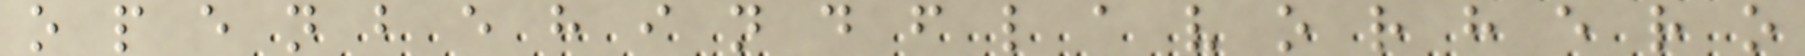o p e n b e h i n d f l a v o r h e r o
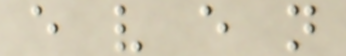e v e n
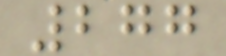277
